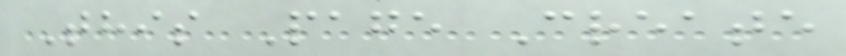This Page Create
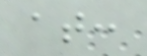at:
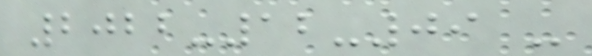2022-12-09 -
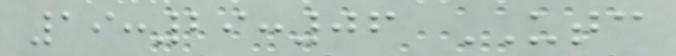19:29:06 UTC
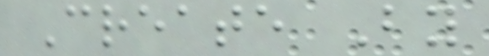Create By
